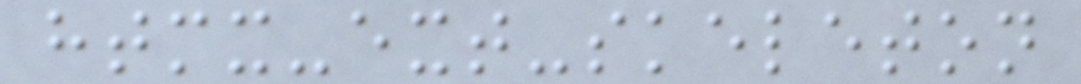htmx-ext-skeleton
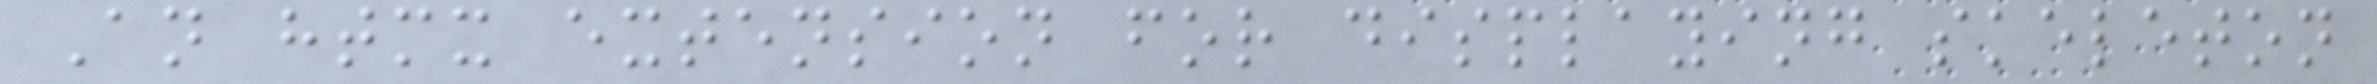An htmx extension for displaying skeleton
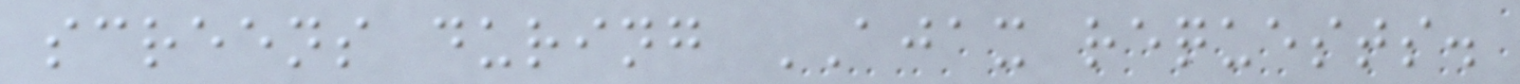screens during AJAX requests.
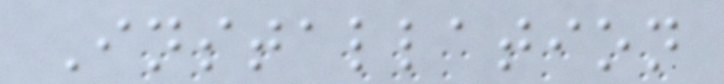Installation
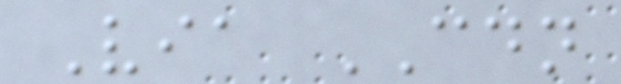Via CDN
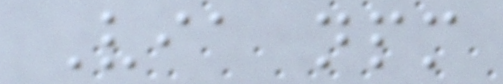Via npm
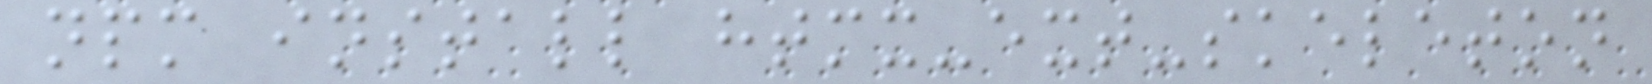npm install htmx-ext-skeleton
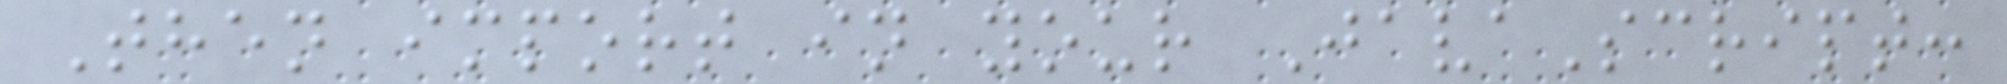Then import in your JavaScript:
